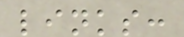links:
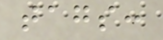tags:
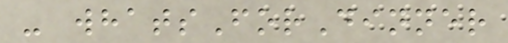- whatsForDinner
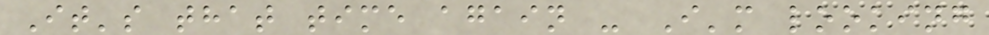It's that time again - I'm looking
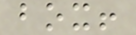box!
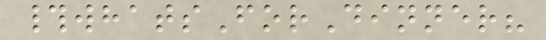#whatsForDinner?
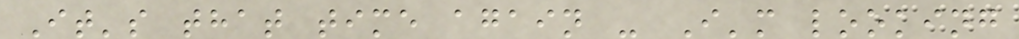It's that time again - I'm looking
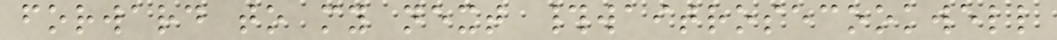forward to my next #waitrosecookwell
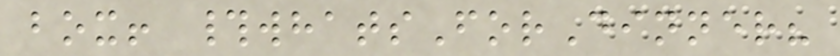box! #whatsForDinner?
